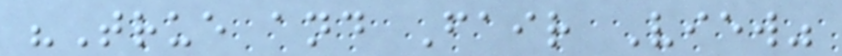"True and Fair View"
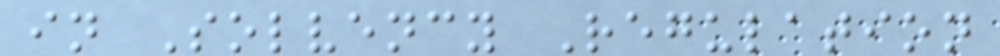in Solvency Regulation
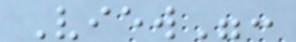View":
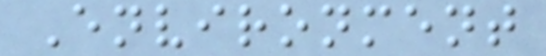Environment
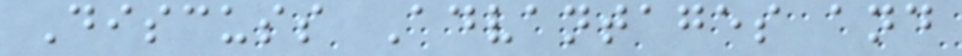Discuss Advantages and
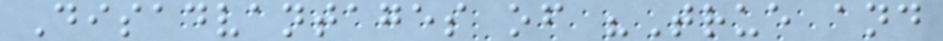Disadvantages of "True and
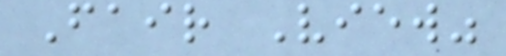Fair View"
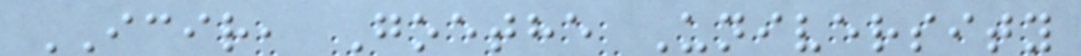ICIR, Goethe University
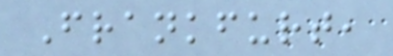Frankfurt,
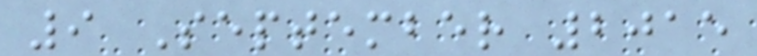9 September 2015
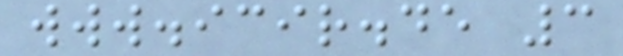www.icir.de 3
